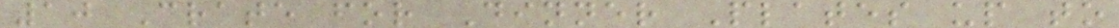10 Crate for Dinner Plates up to
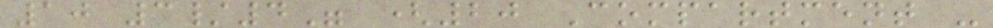10 3/4" (20 Compartment -
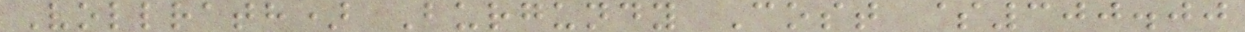Vollrath) Burgundy Cost $300.00
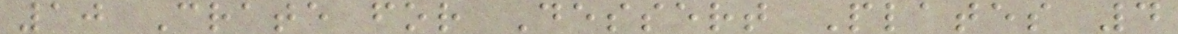10 Crate for Dessert Plates 4
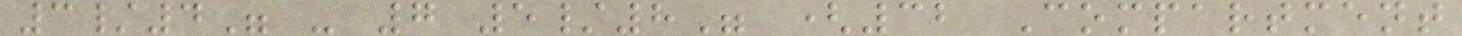3/4" - 7 5/8" (32 Compartment
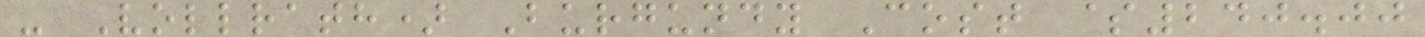- Vollrath) Burgundy Cost $240.00
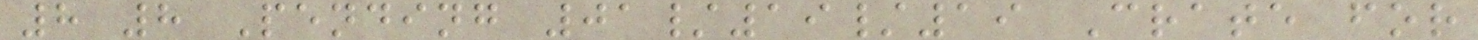8 8 Pending 01/19/19 Crate for
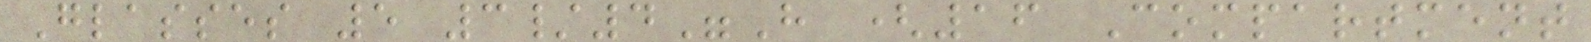Glasses 5 3/4"H (16 Compartment
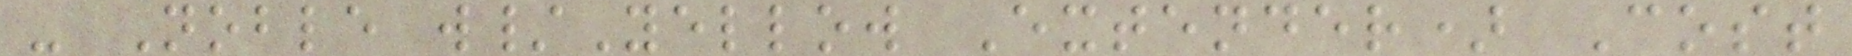- Noble w/Yellow Extender) Cost
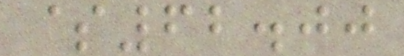$62.00
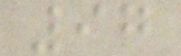97
